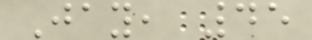Jay, 45
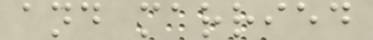and married
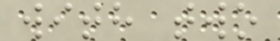with two
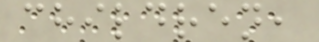children,
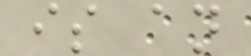is an
